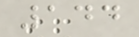144
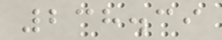238.39
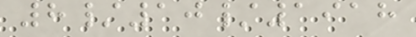8/10/1918
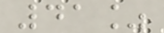41%
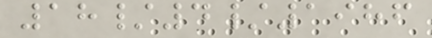18/4/1986
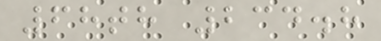68th 234.8
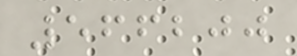566200
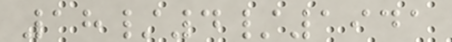18/4/1941
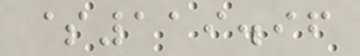$119.96
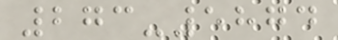273-5874
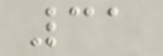31
